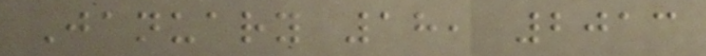January 18, 2013
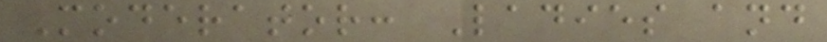Moderator: Ladies and
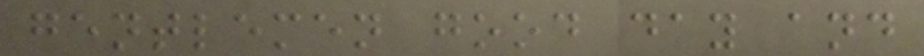gentlemen good day and
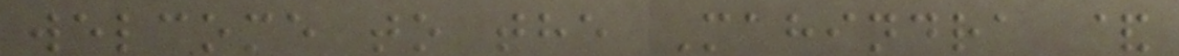welcome to the Mahindra &
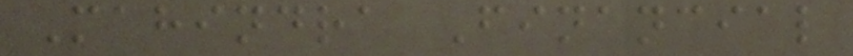Mahindra Financial
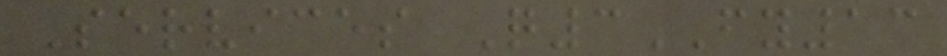Services Q3FY13
